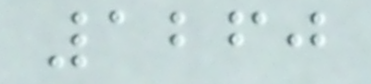1260
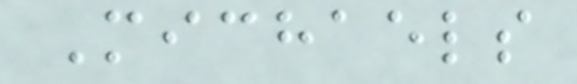Michaels
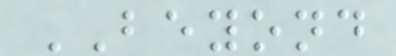BEYOND
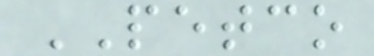PETCO
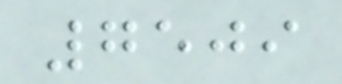7509
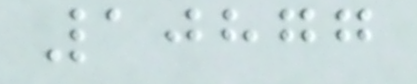10877
